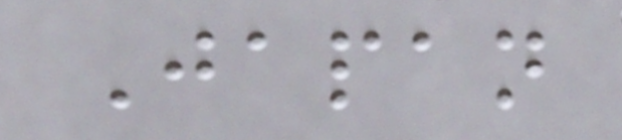Japan
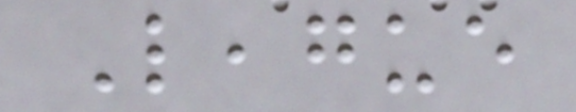League
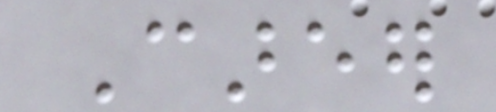Career
